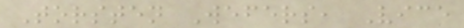Torsten Wefers, Vice
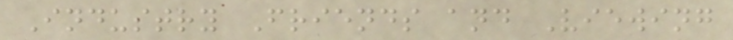Industry Friends and Viewing
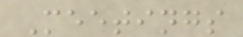Meetings
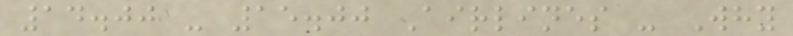14.00 - 15.00 Airlines - Why
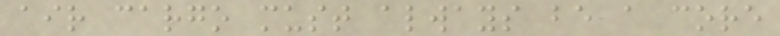air cargo must always be a core
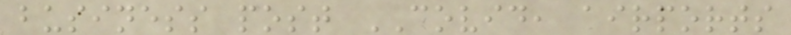business post COVID, airports
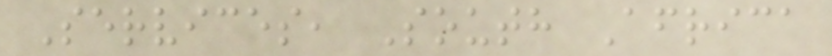Services, South Africa
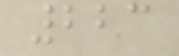223
